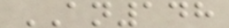AN148
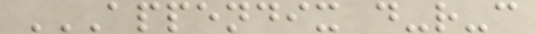APPENDIX D-R-C
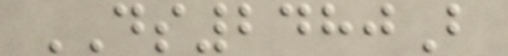DS2480B
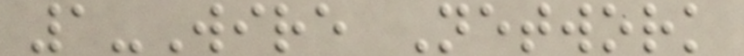1-Wire Network
